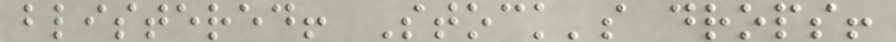blistered! Stock's drops!
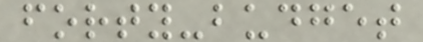forty-budget
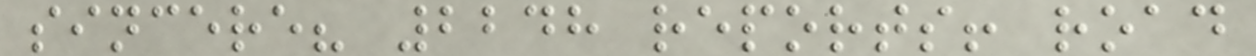sincere? 2248 reports! road
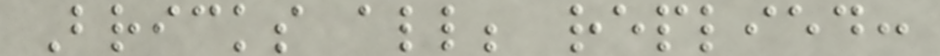Bricks all; replied:
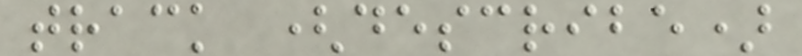track (describe)
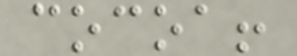cocoa!
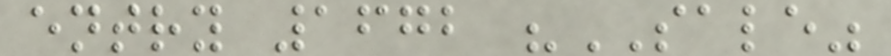entry 1672 "SALE"
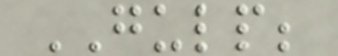GULP;
